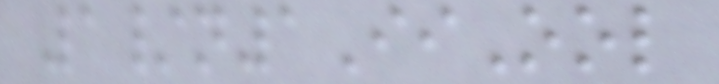1/n1IiOol
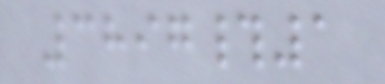3897#1
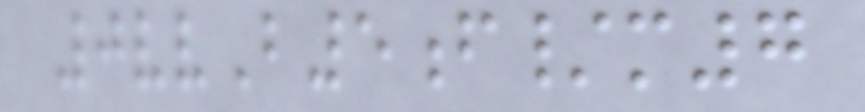0vvB5f/m7
